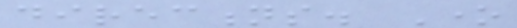directions. One
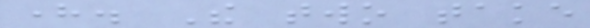here. The two take
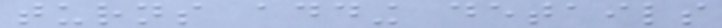turns adding details
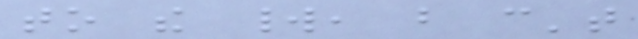to the world, but can't
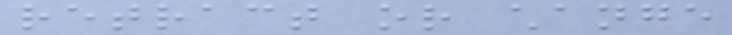retract or change
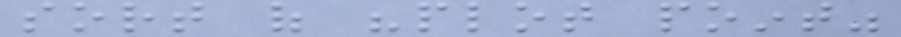sort of "plot point"
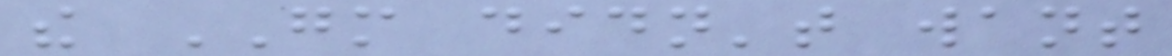the GM didn't want
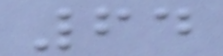64
